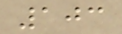103
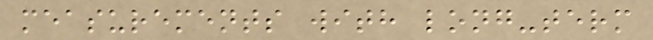measurements with long-term
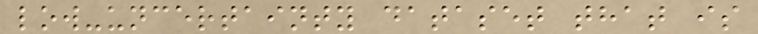low-uncertainty dataset that is
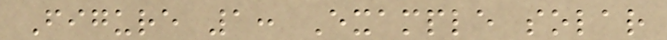Figure 1: Example solar
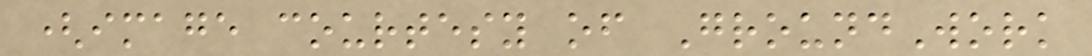(image courtesy of GroundWork
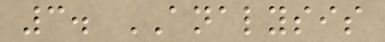3. ANALYSIS
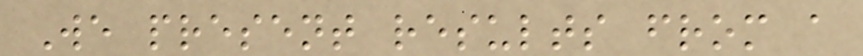We present results from a
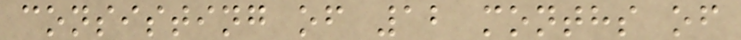consisting of 12 months of
